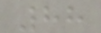88
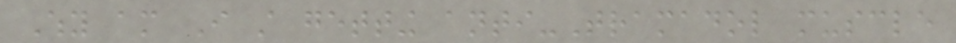Why am I still getting anti-Tramadol muscle
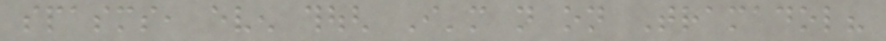spasms, even though I'm not on Tramadol?
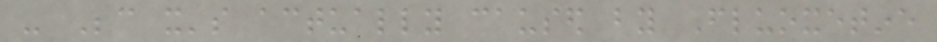- Because it's actually caused by Fluoxetine
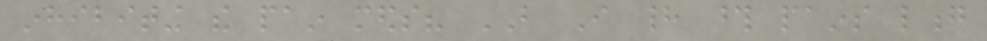inhibiting the pain meds? BUT I had those pains long
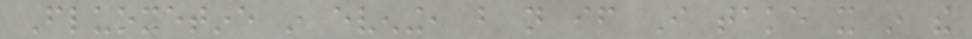Fluoxetine in evening, but not if I take it in the
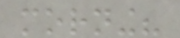morning?
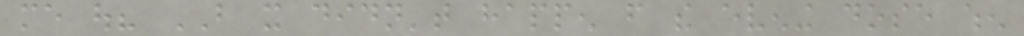me out? BUT it didn't happen from the evening dose when
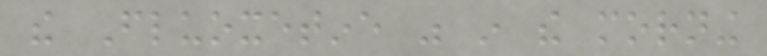the Fluoxetine was in the morning
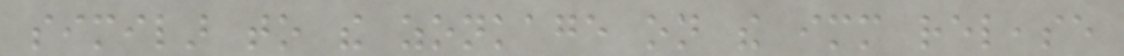similar to the zonkage on the immediate release
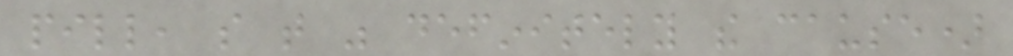pill, so that was definitely the cause)
